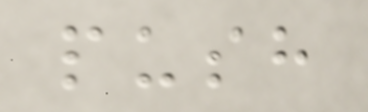push
